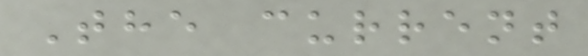The current
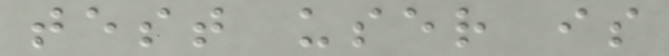test user is
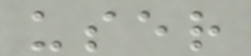user
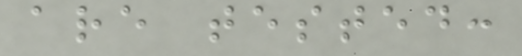are tested:
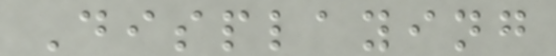Displaying
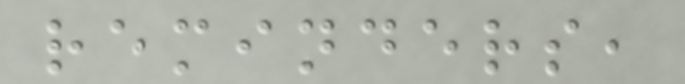reminders,
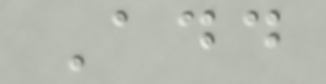Add
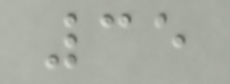35
